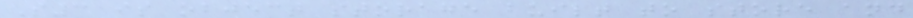S3 is object storage built to store and
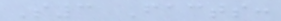S3 Facts:
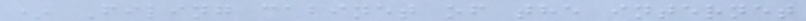* Filing cabinet of the internet
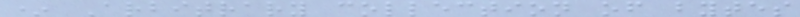* Arbitrary collection of bytes
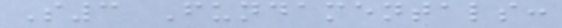S3 Fundamentals:
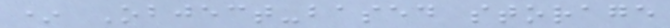* Object-based storage
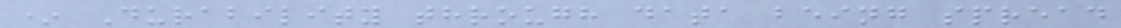* Durability through data being spread
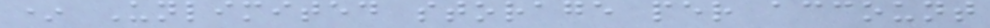* Unlimited storage per account
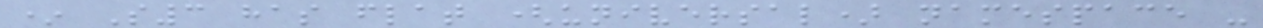* S3 has flat (universal) namespace -
